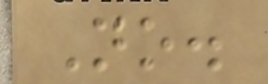No.
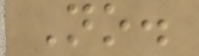No.
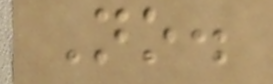No.
